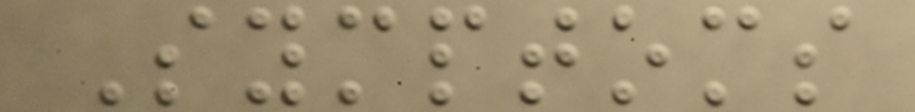Symptoms
